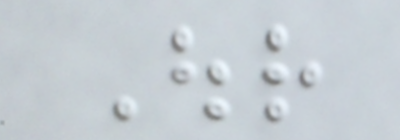Our
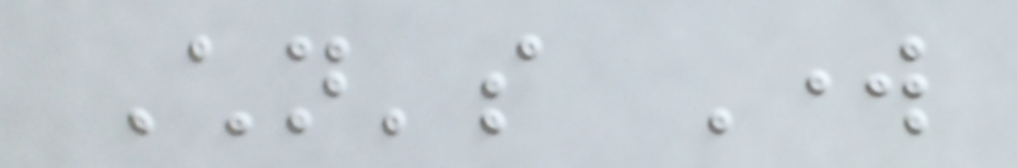Children's Work
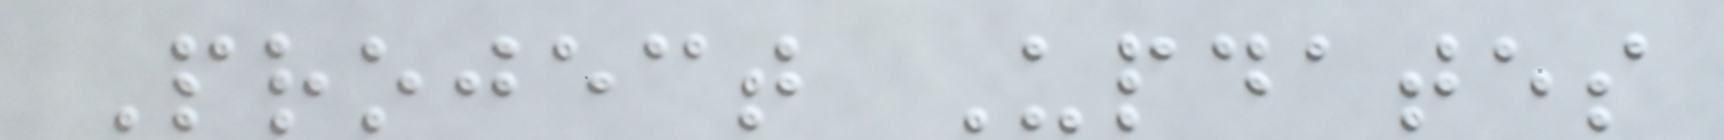Project Updates
